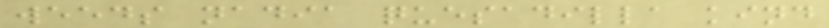weeds nadia quesadilla kind
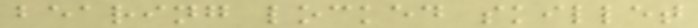bearing locked skillet
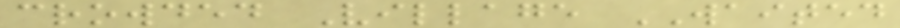crowded Village WAITED
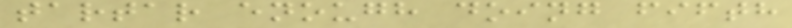tartar enough doing fifth
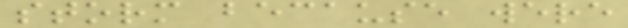storm because were
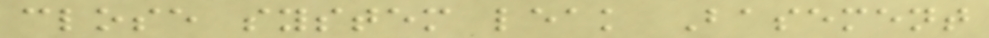close system leak Basement
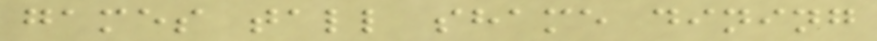games tall shame dining
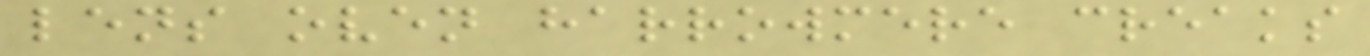lens oven harrowmere creaks
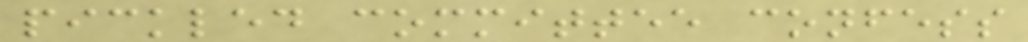pickled committee confess
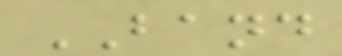BAND
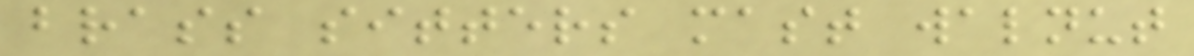brass sitters mast walnut
